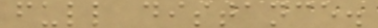full distance.
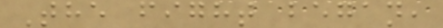The fight began,
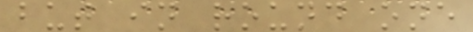but in round one
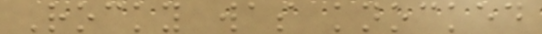Rocky was knocked
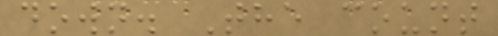down. The count
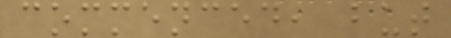commenced, but
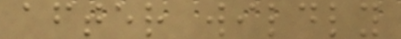after wildly
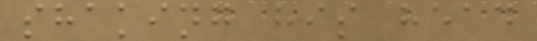shaking his head
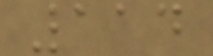114
